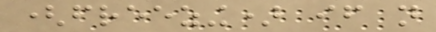(freezing) if not
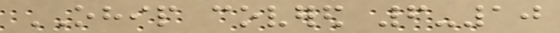OHIP covered 6-10
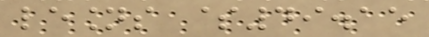lesions $49.15
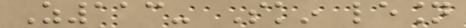Z113- Skin lesion
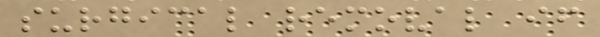surgical removal if
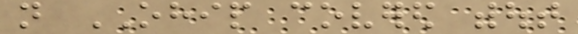not OHIP covered without
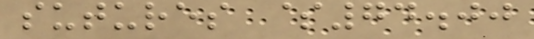sutures $74.00
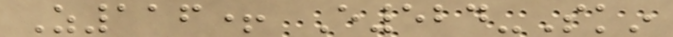Z116+ E524-Skin
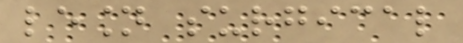lesion surgical
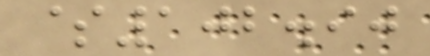$102.90
